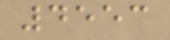4553
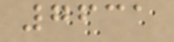7631
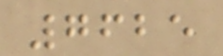7625
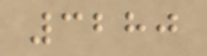3280
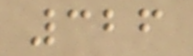326
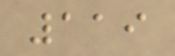119
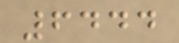6444
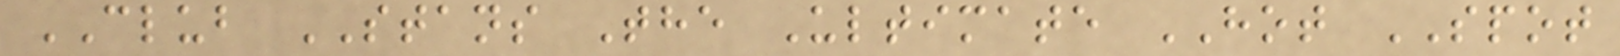CLUB STANS The Ultimate HOT SPOT
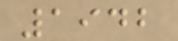1942
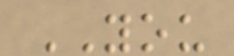YOU
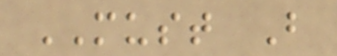MUST B
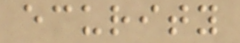ecurity
